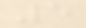5
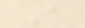A
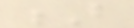B
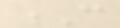C
